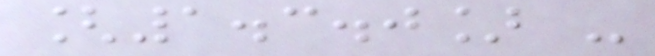[1.3.0] -
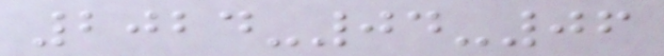2024-04-06
